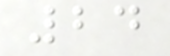24
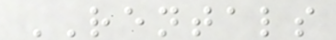RENTALS
